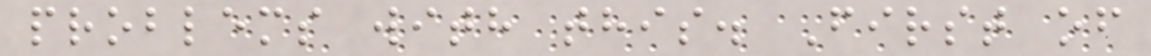problems with this. First of
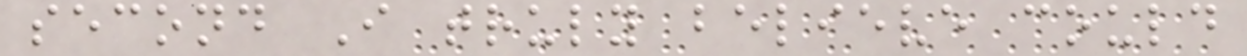second I truly believe could
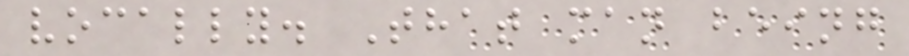vocally. That man being
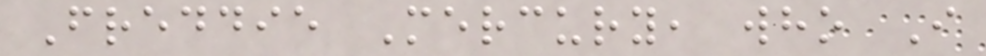Freddie Mercury, who I
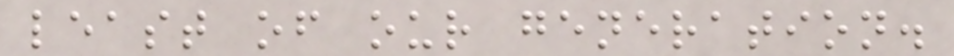least of our generation.
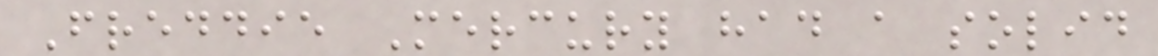Freddie Mercury had a solid
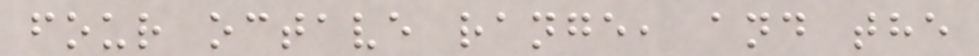four octave range, and the
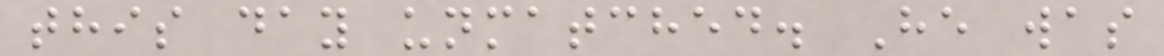this day unmatched. He was
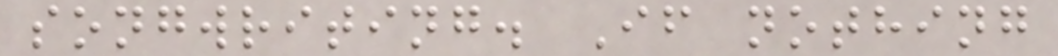songwriting. If nothing
